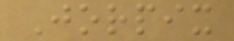Jorpix
